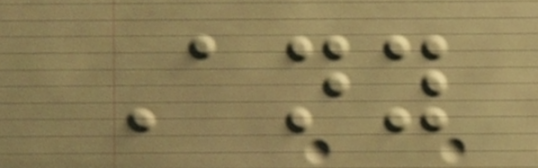Any
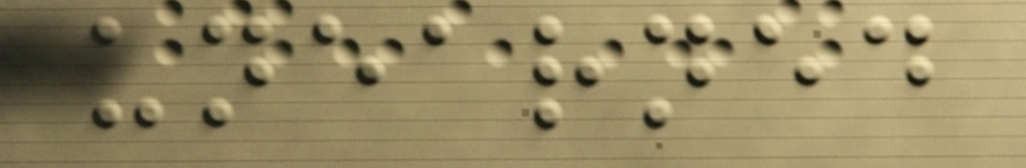unearned
